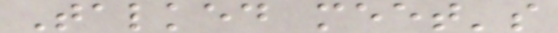Talked meet's
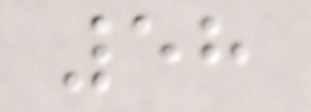58
